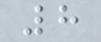8
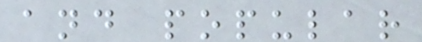and popular
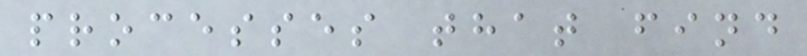processes that find
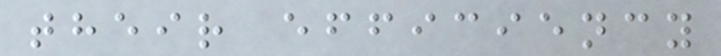their efficiency
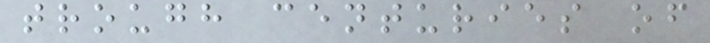trough centuries of
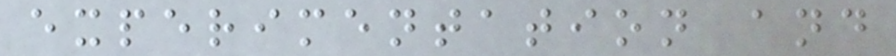experimentation and
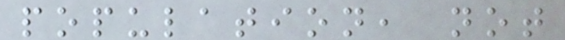population, not
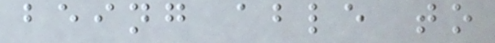being able to
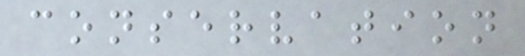conservation
